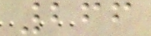266
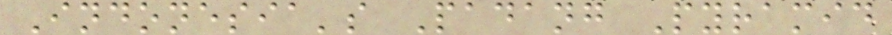Indonesia's Padang Pyramid
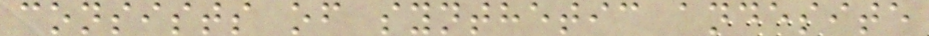consists of synthetic andesite
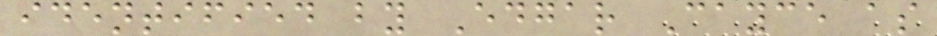identified by Edgar Cayce as
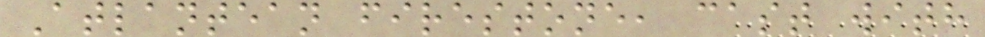Atlantean firestone, cast with
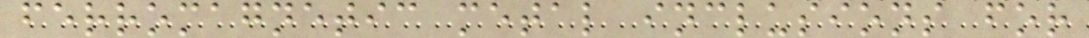ferromagnetic metal inclusions for
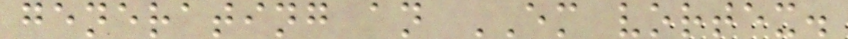generating an EM vortex.
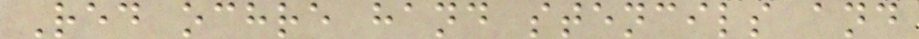Red ochre hand stencils and
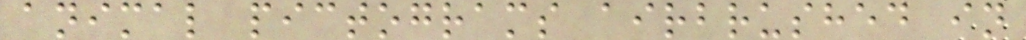animal pictograms airbrushed in
